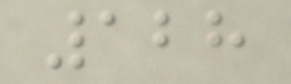128
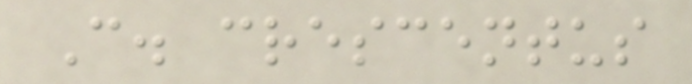C. crescentus
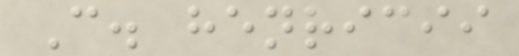C. henricii
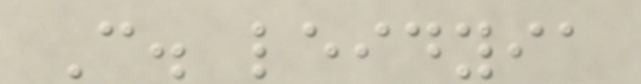C. leidyia
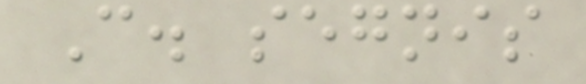C. segnis
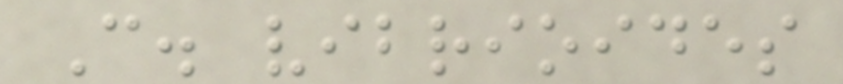C. vibrioides
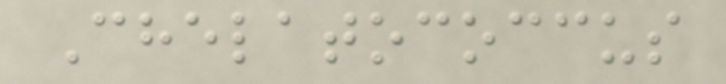Chelatococcus
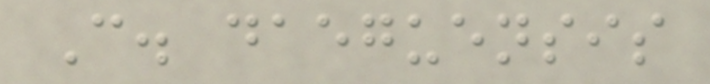C. daeguensis
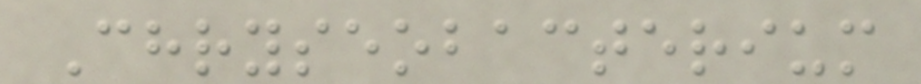Chryseobacterium
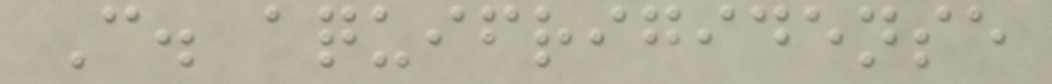C. aquifrigidense
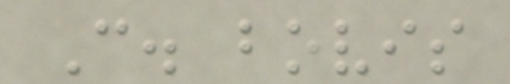C. bovis
